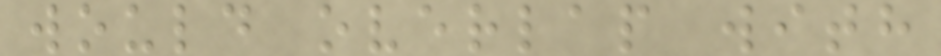would overlap with
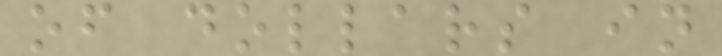of dollars in
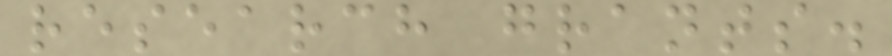research grants.
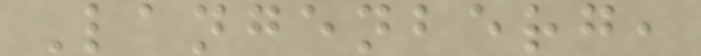Langenberg,
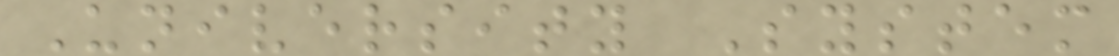University System
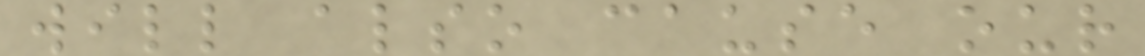will also cause our
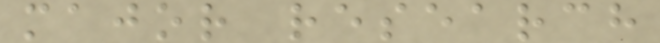major research
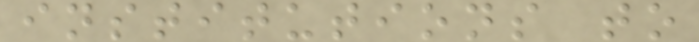institutions to
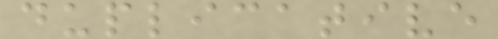duplicative
